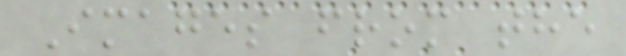Images from the
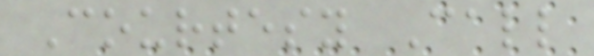Courtesy Call
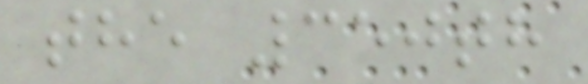the 350th
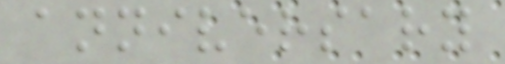anniversary
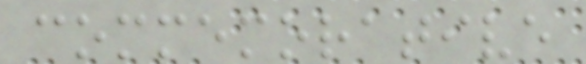commemorative
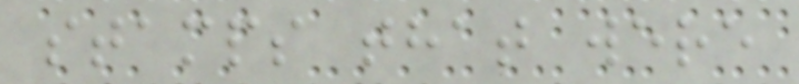stamps that were
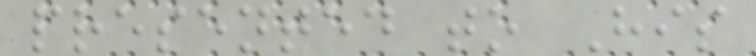presented to His
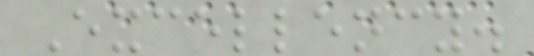Excellency.
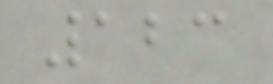123
